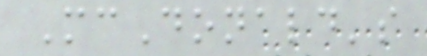McDonald's
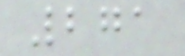271
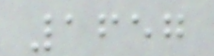1657
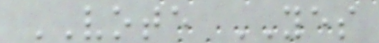VOTE YES
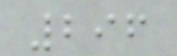296
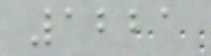1221
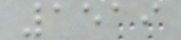1519
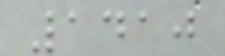1410
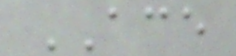ACE
